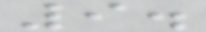9.
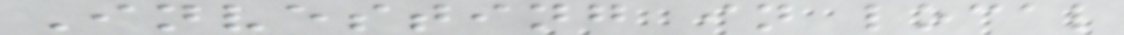Investing in local
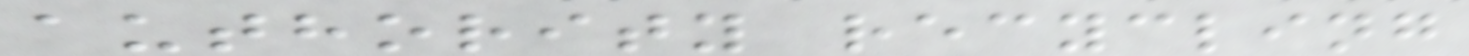authority recycling
